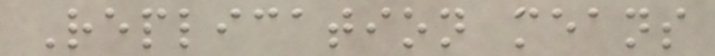Replication means
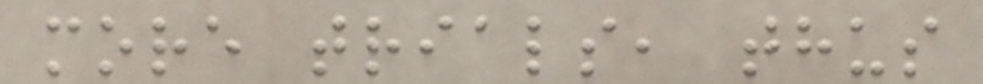more trials, thus
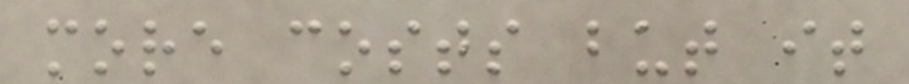more costs but it
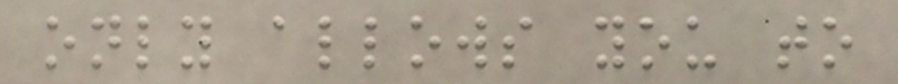only allows you to
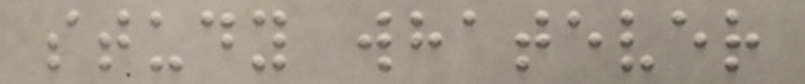study whatever
